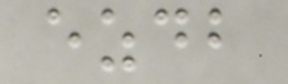ezdb
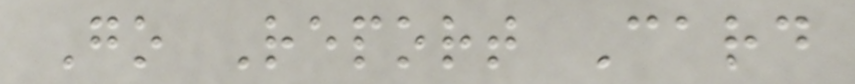Go Report Card
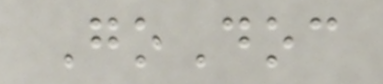GoDoc
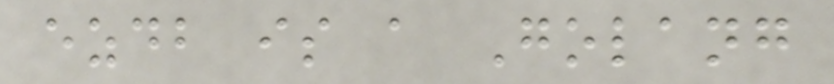ezdb is a Golang
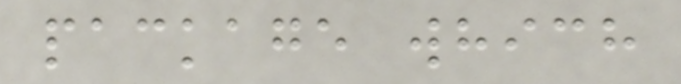package which
